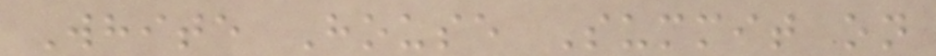White House Summit on
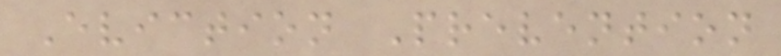Eviction Prevention
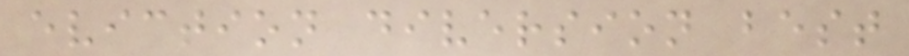eviction diversion best
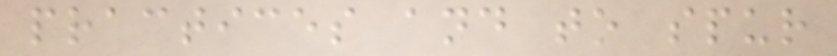practices and to spur
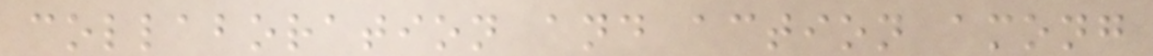collaboration and action among
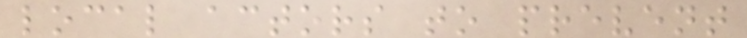local actors to prevent
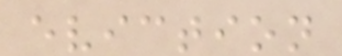eviction
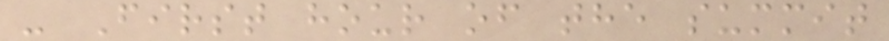- First hour of the summit
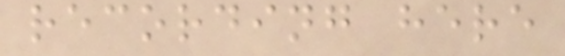recording here
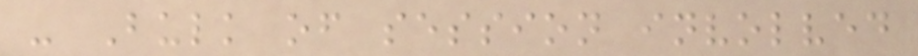- Bulk of session involved
